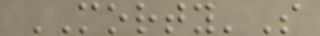MORTY'S
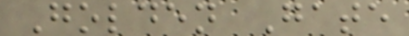Golden Gate
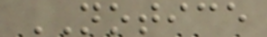NOTICE
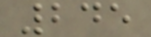245
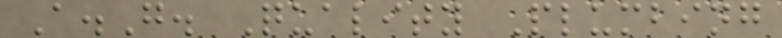A.G. Quality Plumbing
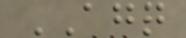AGQ
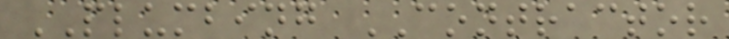PLUMBING CONTRACTOR
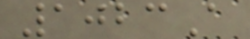1023A
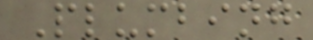Plumbing
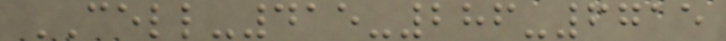CELL-415-286-6715
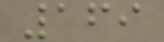169
